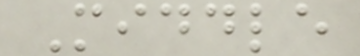Middle
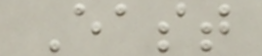East
